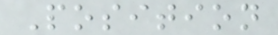Position
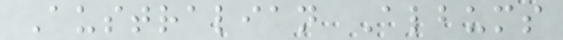Australian Albums
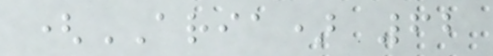(ARIA) 62
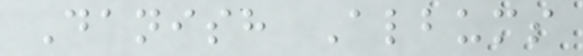Danish Albums
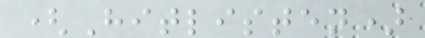(Hitlisten)
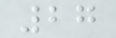27
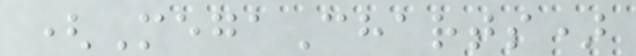(MegaCharts)
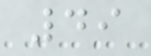49
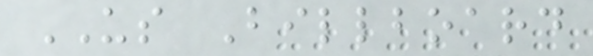US Billboard
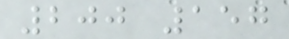200 157
